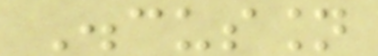Discussion
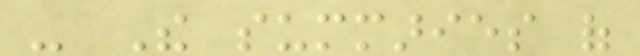- The summaries of
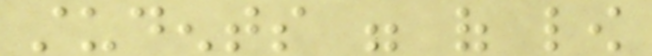students were of low
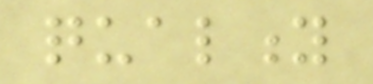quality
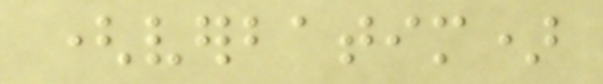(verbatim)
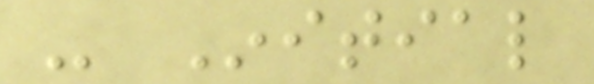- Initial
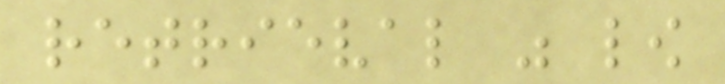retrieval was low
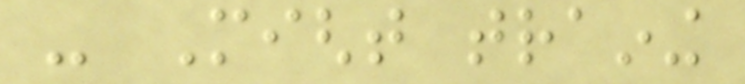- Might training
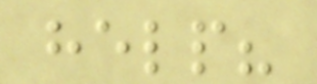help?
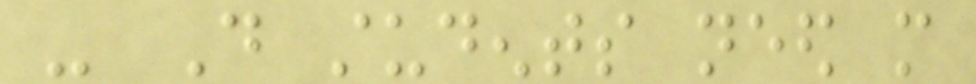- Do students need more
